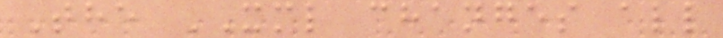The XML changes all
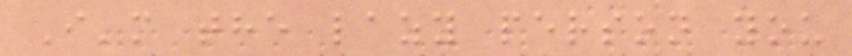I'm the lazy person you
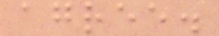agree.
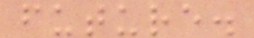future.
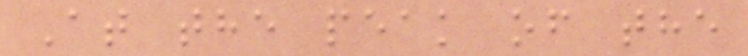At the peak of the
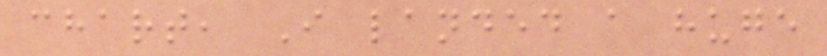chart, I landed a huge
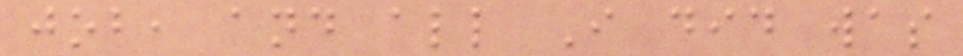job, and all I did was
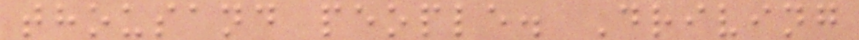thousand people. Driving
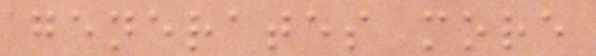generates more
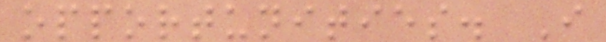opportunities. I
